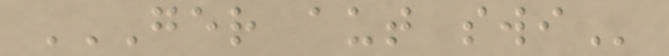GER AUT SWI
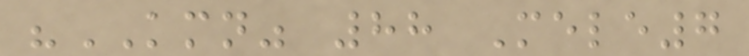"KMN" 88 Mele7
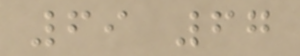69 67
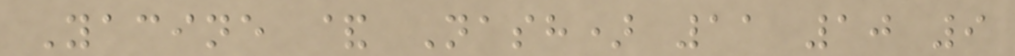Yacine & Nash) 11 10 9
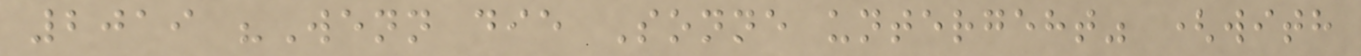2019 "Wenn die Sonne untergeht" (with
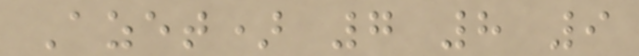Azet) 7 8 9
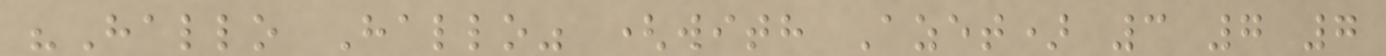"Hallo Hallo" (with Azet) 3 7 7
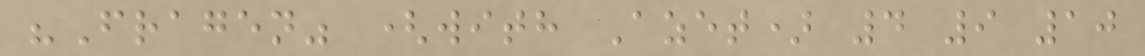"Fragen" (with Azet) 4 9 10
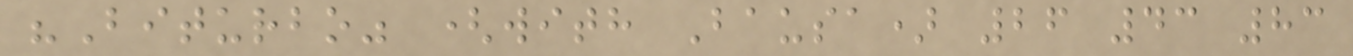"Biturbo" (with Bausa) 26 43 83
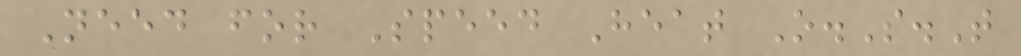Need for Speed Heat O.S.T
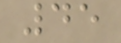45
